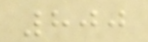800
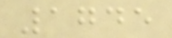1745
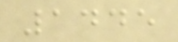1445
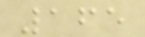165
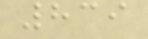839
